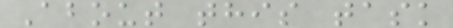About this task
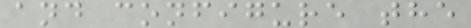and configure the
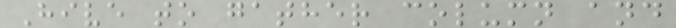Hive to gather column and
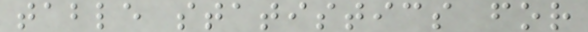table statistics for
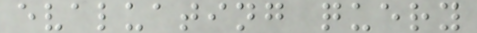evaluating query
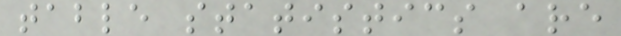table statistics are
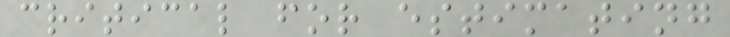critical for estimating
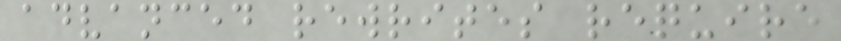advanced rewrites require
